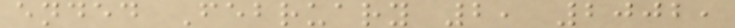ended February 2, 2002,
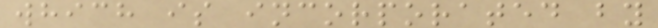which is incorporated by
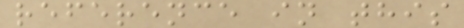reference in this
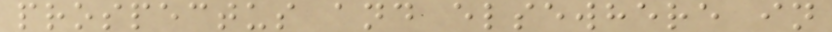prospectus and elsewhere in
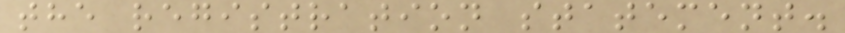the registration statement.
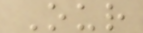Our
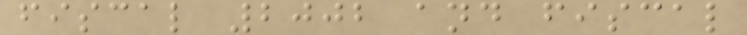fiscal 2002 and fiscal
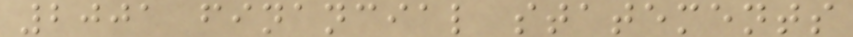2001 financial statements
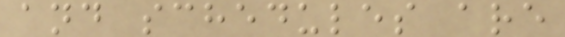and schedules are
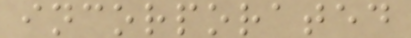incorporated
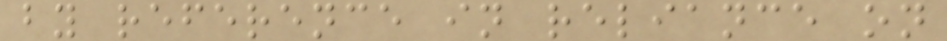by reference in reliance on
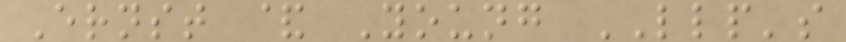Ernst & Young LLP's
